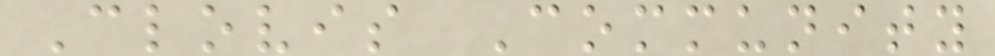Clovis Community
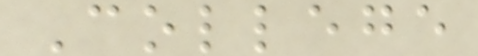College
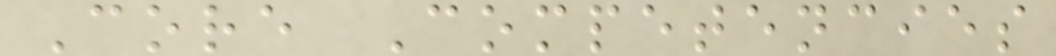Core Competencies
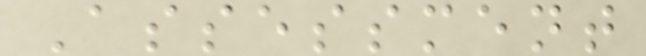Assessment
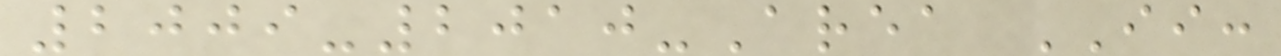2009-2010-Area II:
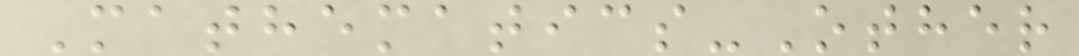Mathematics-Other
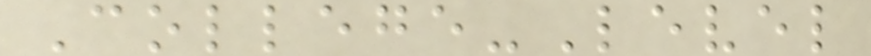College-Level
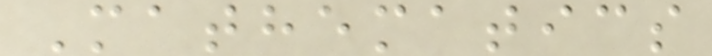Mathematics
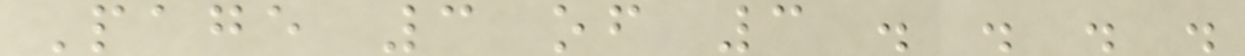Page 3 of 3 . . . .
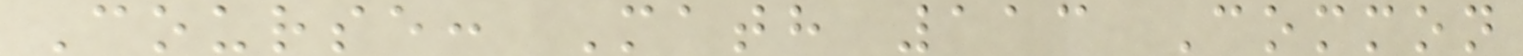Course: Math 113 Common
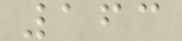163
